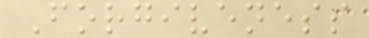Forgiveness
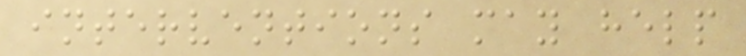interventions may help
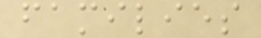families
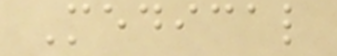Medical
